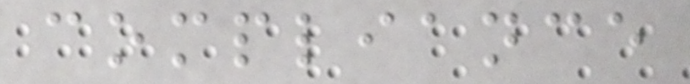compliance
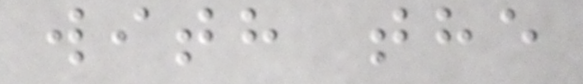with the
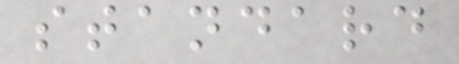standard
